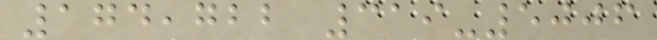174,722 319-5006
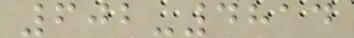602-4814
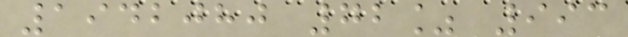1942080 72% 993
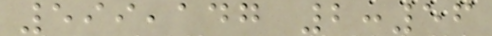599,147 2:56
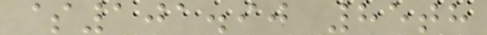$101.90 85th
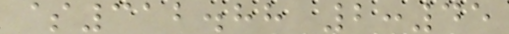$312.88 2:45
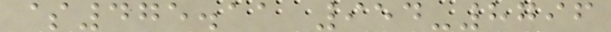$475.11 954-8796
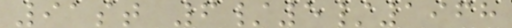91st 6/5/1968
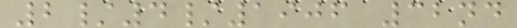2/4/1906 32nd
